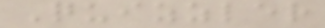Quizzler
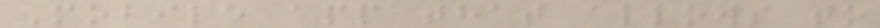Mobile app that allows to
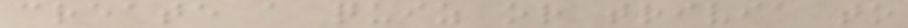create a quiz or trivia to
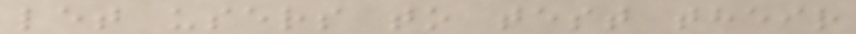let users to test their
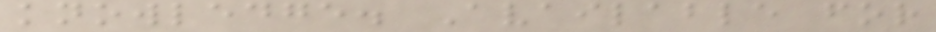knowledge. Available for
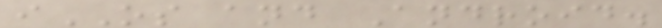iOS and Android.
